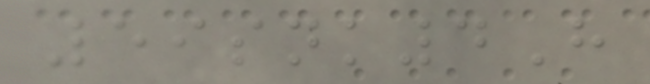59snk4H
